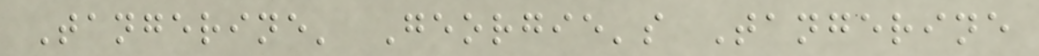Tangerine' Georgie's Tangerine
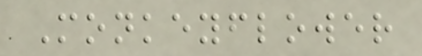Monkeyflower
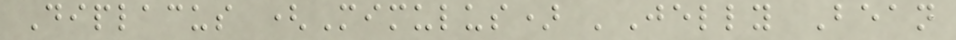Diplacus (Mimulus) 'Jelly Bean
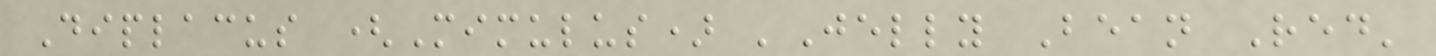Diplacus (Mimulus) 'Jelly Bean Red'
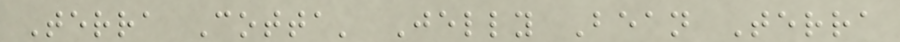Terra Cotta' Jelly Bean Terra
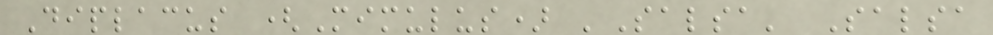Diplacus (Mimulus) 'Salsa' Salsa
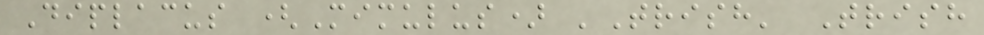Diplacus (Mimulus) 'Trish' Trish
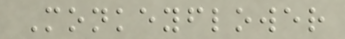Monkeyflower
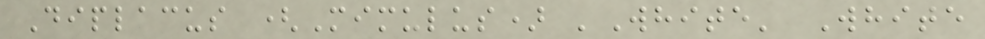Diplacus (Mimulus) 'White' White
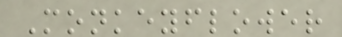Monkeyflower
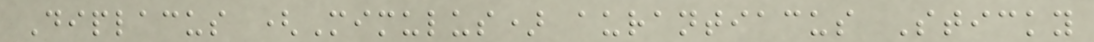Diplacus (Mimulus) aurantiacus Sticky
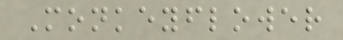Monkeyflower
